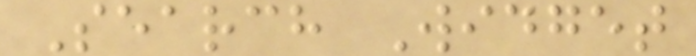Search Widget
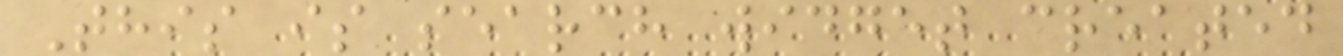This is search widget created
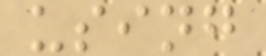using
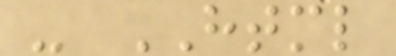- HTML
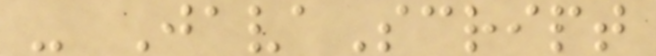- JavaScript
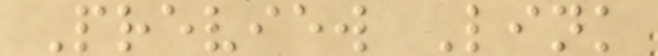Preview Link
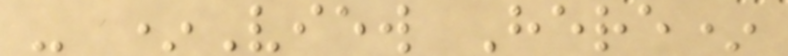- *View Here*
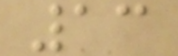13
